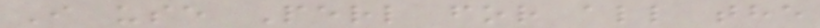I use Perl for all the
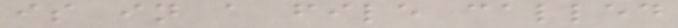is in a file called
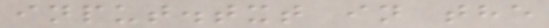input.txt in the
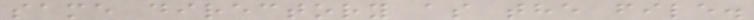same directory as the file.
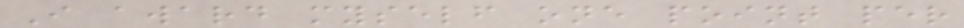I award myself one point per
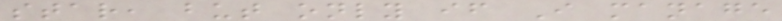star, but only if I manage
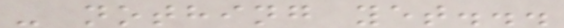- nothing yet...
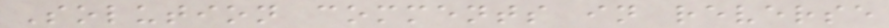Solution comments in reverse
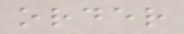order
